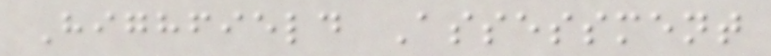Highfield Assessment
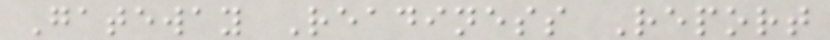Gateway Readiness Report
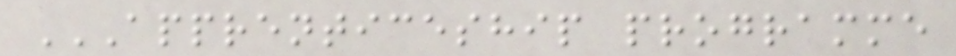APPRENTICESHIP PROGRAMME
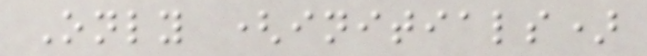Only (initials)
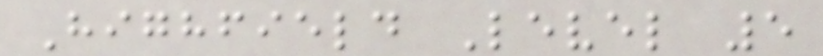Highfield Level 5
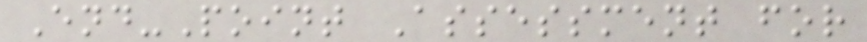End-Point Assessment for
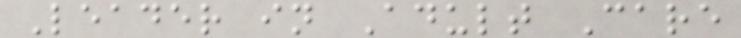Leader in Adult Care
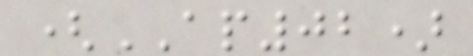(AP02)
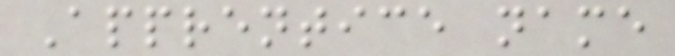Apprentice name
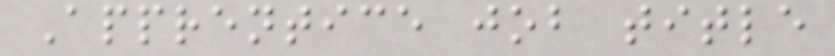Apprentice job title
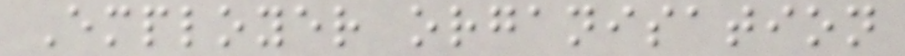Employer organisation
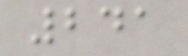241
